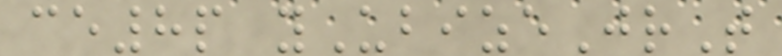ce8p yUbizeJrT
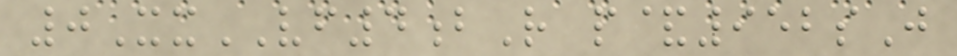0XxVF4bR p&952sJ
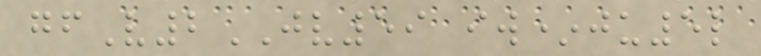gfV2JV59 iw*ju5l
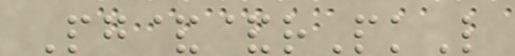Pg&&rPkL
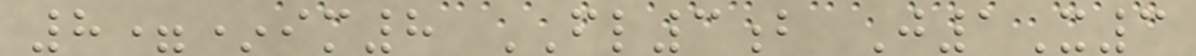8=*im8 FL3b J1X3
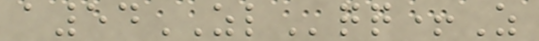a54ZLqq+Z
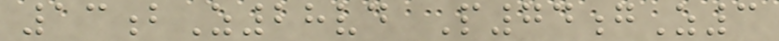13bZ28vd P74gZ3
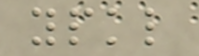ypkl
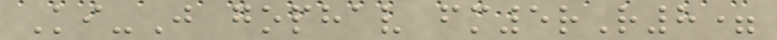Ki-J gophav fm5rR8=
